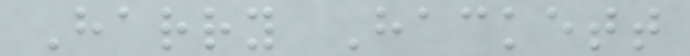Harry Hackett
